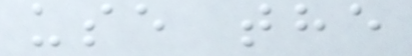use the
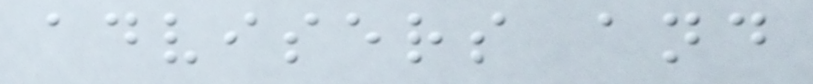advisers and
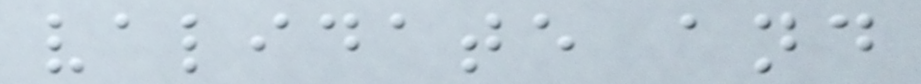validate and
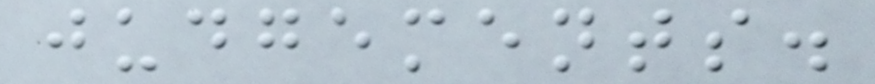judgements.
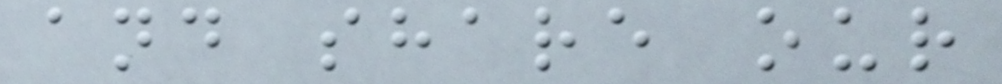and share our
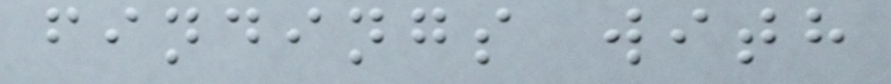findings with
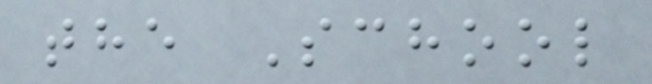the School
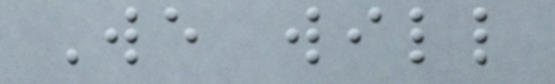We will
